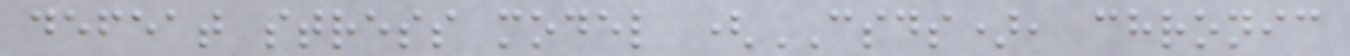defeat stress model (CSDS), chronic
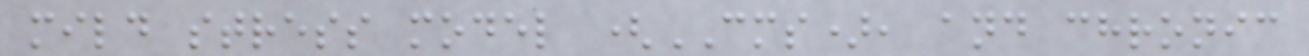mild stress model (CMS), and chronic
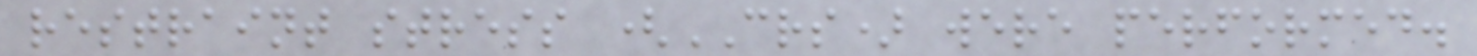restraint stress (CRS) were performed.
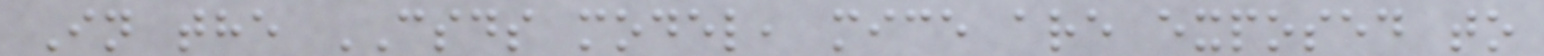In the CSDS model, mice are exposed to
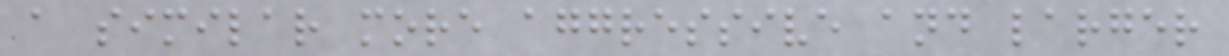a similar more aggressive and larger
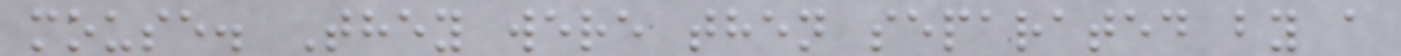mouse. They were then separated by a
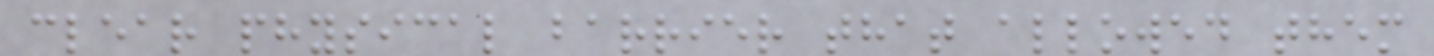clear physical barrier that allowed them
